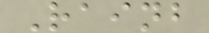Rainb
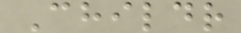Childr
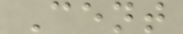Cent
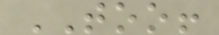TOO!
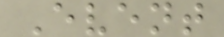Event
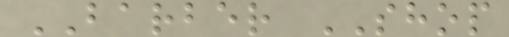BARBER SHOP
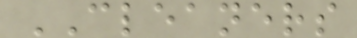CLEANERS
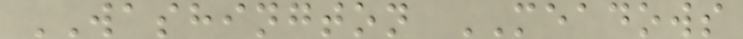WASHINGTON MEADOWS
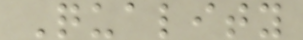Quality
